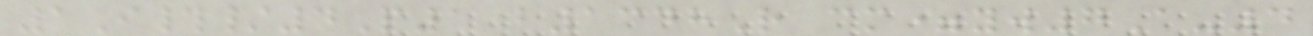1I#/4P1 b1348R cm=yw7A-4
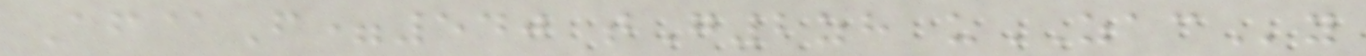Af@F=540 tG2zh uZACy
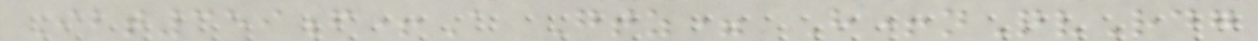Ibt359f+A Gtz= H+nQvRdg
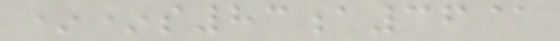**s83a36@
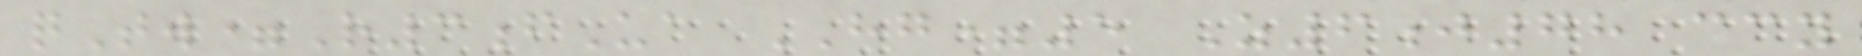qTw=R3fUa HG=5 Z6j78 ccy
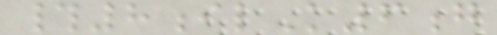#8ilK6g
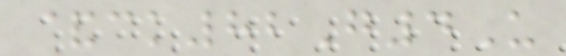&ck82G4U
